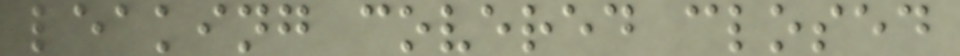leaking covered closed
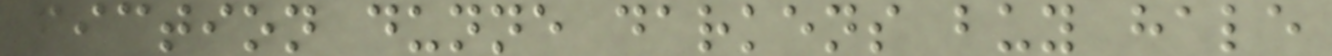fiction dunne darkens buy hale
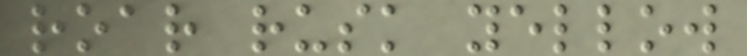roar rusk yellow
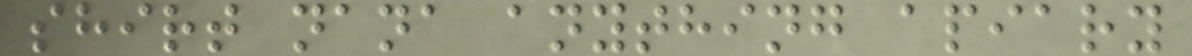shirt nana anything apiary
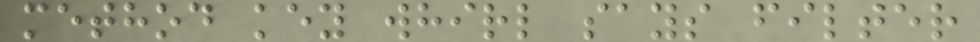method key whirl says filter
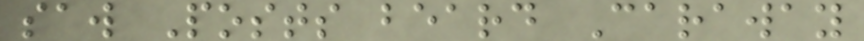saw Posts beard Caraway
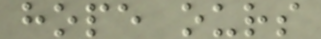hope ours
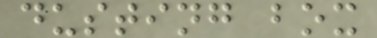dusting box
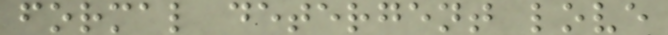formal detergent love
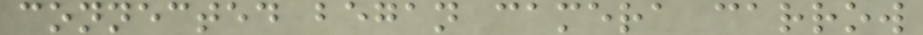connected began camera carrow
